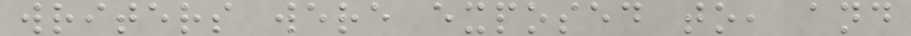writers were exposed to, and
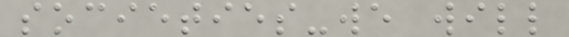societies-we will
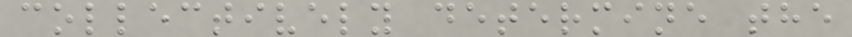collectively determine the
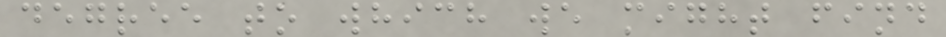degree to which we might find
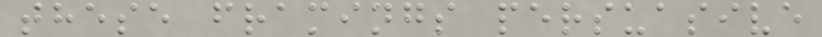these framings persuasive
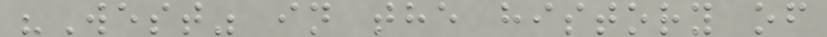"West" in the history of
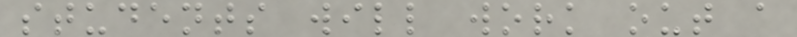students will work out a
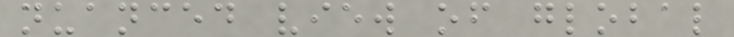nuanced view of global
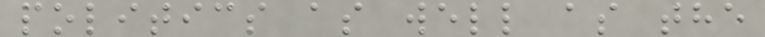politics as well as the
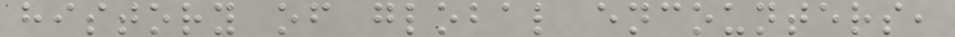history of global encounters,
